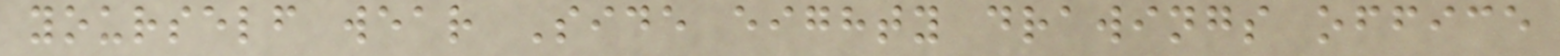yourself wear Side eighty drawings office
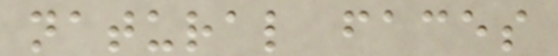natural faces
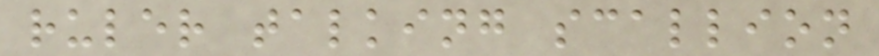ruler talking scallion
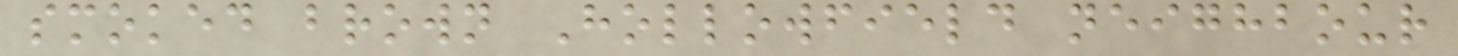smoked brown Hollowfield neighbour
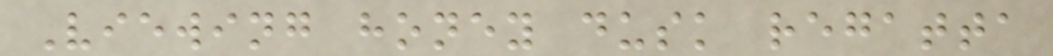Viewing honey dusk regatta
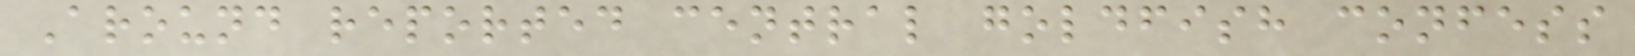Around reported central goldfish confess
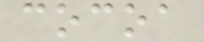cocoa
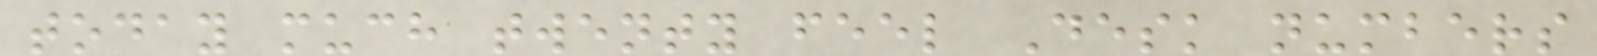today much twenty feel Desk numbers
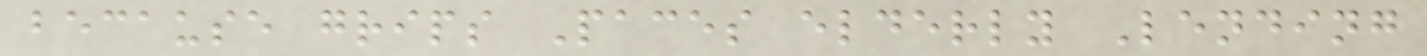because grips Paces elderly Lending
